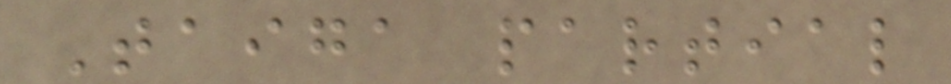Taiga partial
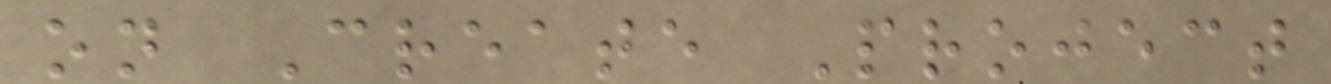on Create Project
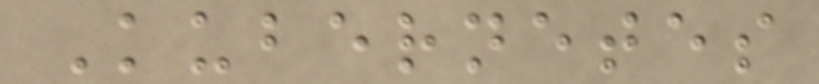Kubernetes
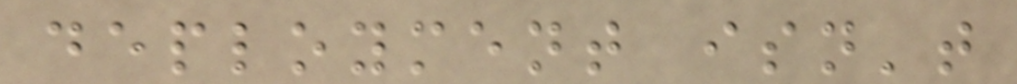deployment isn't
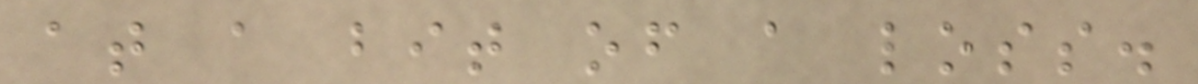at a bit of a loss.
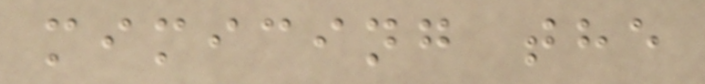mimicing the
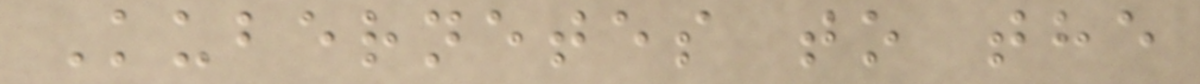Kubernetes to the
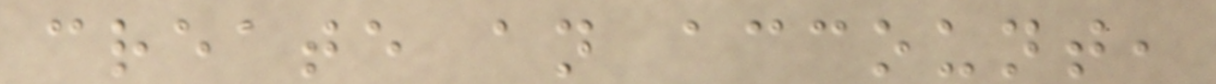create an account,
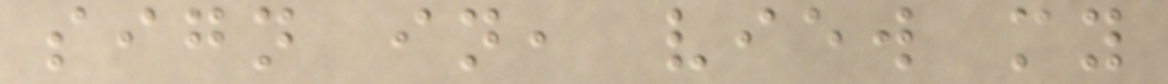sign in, view my
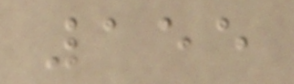155
